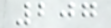207
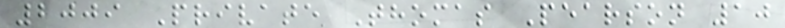2009 Private Thomas Pearson 10
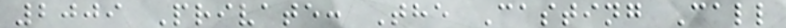2009 Private: The Casting Call
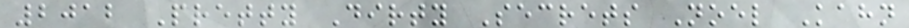2012 Pretty Dirty Secrets Noel Kahn
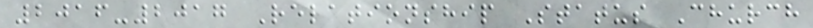2016-2017 Relationship Status Church
